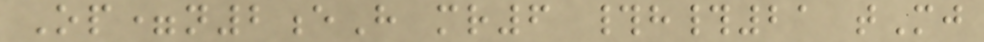Op=n2eH mr6 #h#21 tMj
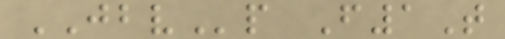JBVp F1T
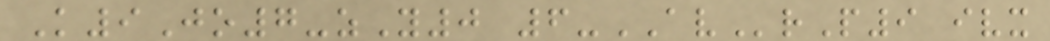K9Jo7-zY0 6-AVrP9 ivx
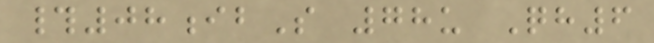#08ibS 78u Qh6
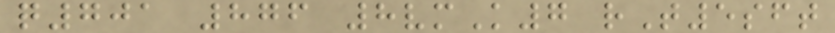q701 876 8vmK7 rT5sft
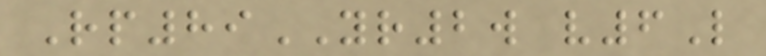Rp89YR2w v6L
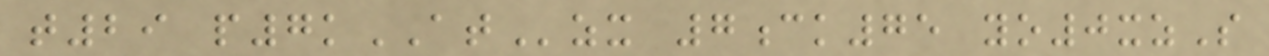t29 p7kATzx 7ck75 yo0xzS
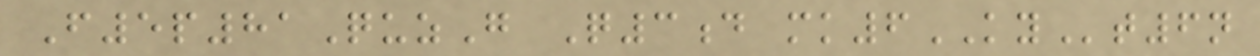F5p81QuzG Q3d mk6KYt6n
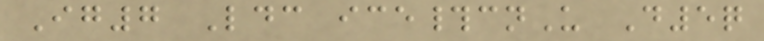Ig7 Ldc ice#cnU D5q
